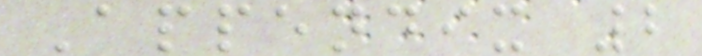Appendix 2
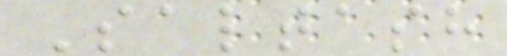Saltash
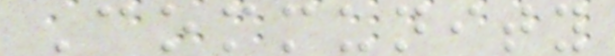Community
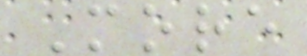More
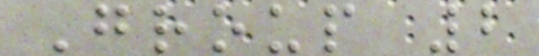Group 2
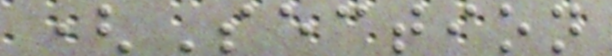(Section
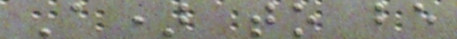A) to be
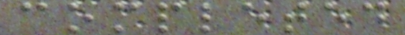completed
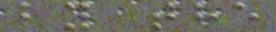by the
